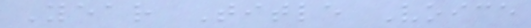Year Title Voice
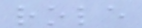role
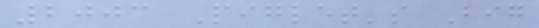2003 Piglet's Big
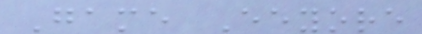Game Eeyore
